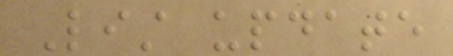List update
